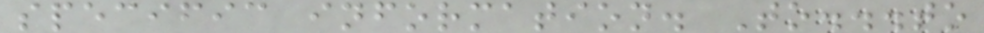specific information. To...to
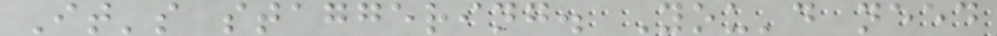It's staggering. You'd need
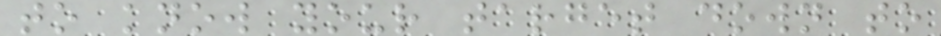to know your target down to
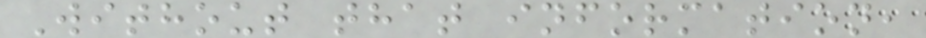Without that information,
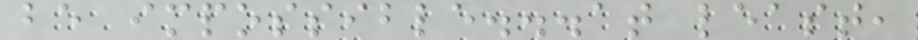be impossible...at least,
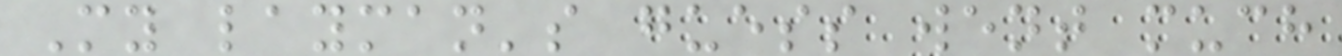My layman's guess went much
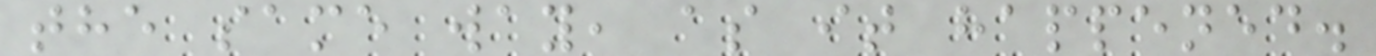the same way, as it happened.
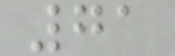71
